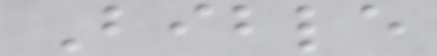Bible
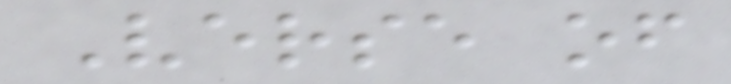Verse of
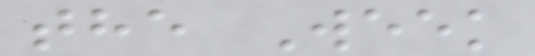the Week
